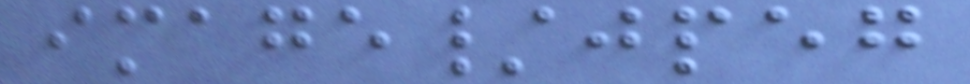image/jpeg
